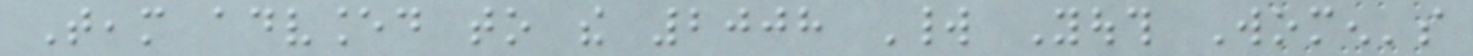Team advanced to the 2008 World Youth Women's
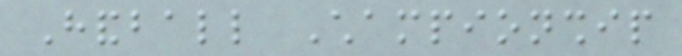Handball Championship
